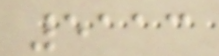5113
